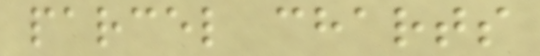parcel charts
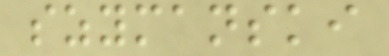szymanski
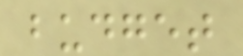budget
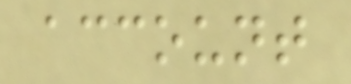account
